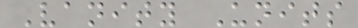Vanity Units
